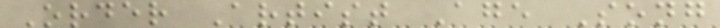Order Artist Age Song
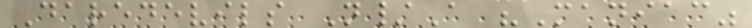Daredevils N/A "Maniac"
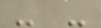- -
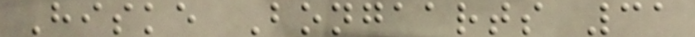Hiske Bongaarts 31
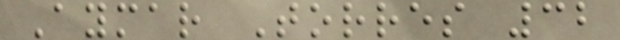Aymar Torres 32
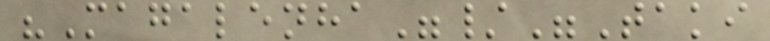"Magalenha"/"Taki
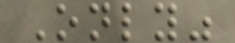Only"
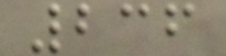236
